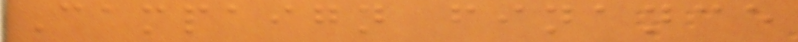Campaign finance
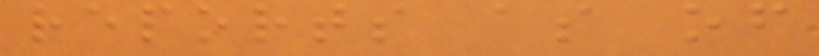reports as of
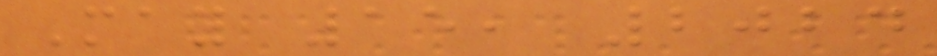May 15, 2024
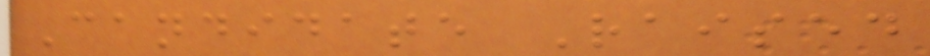Candidate Raised
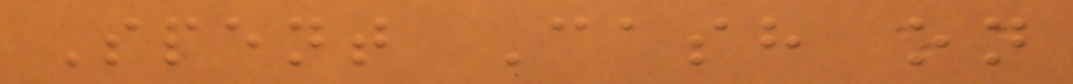Spent Cash on
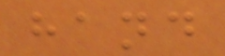hand
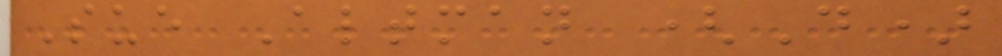Sue Altman (D)
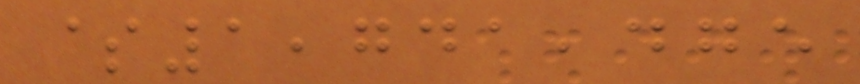$1,741,475
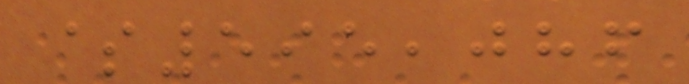$595,086
